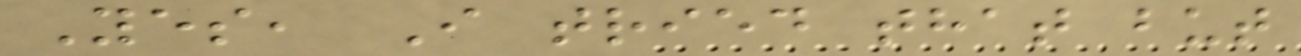Yes, I tried that but
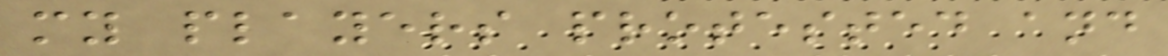my players protested and
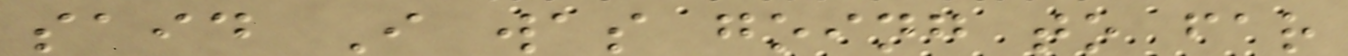said I was going to far
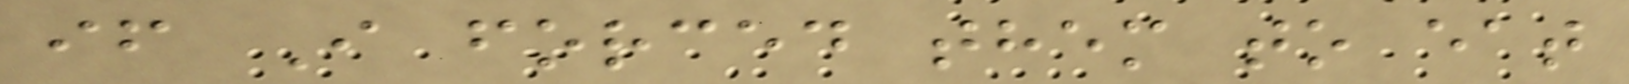if I forced them to eat
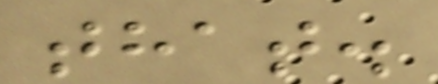that.
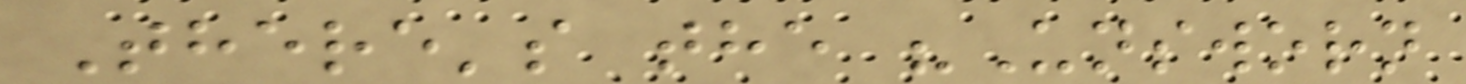There's the "Unsworn
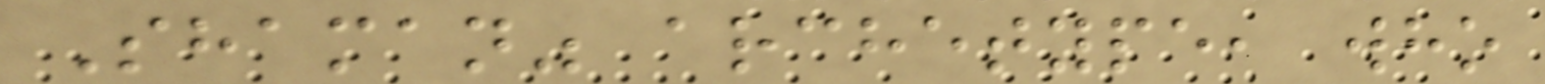Shaman" archetype, who
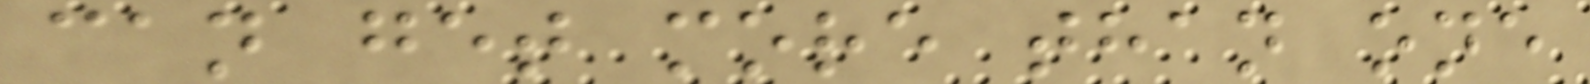can get more than one
